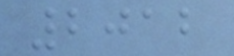2012
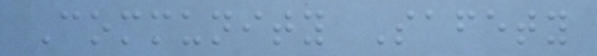Community Safety
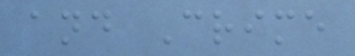and Crime
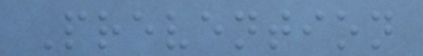Prevention
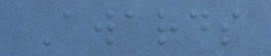Awards
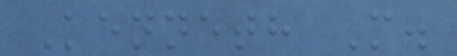Kenneth M.
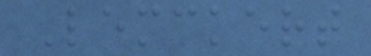Lemckert
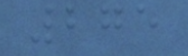275
